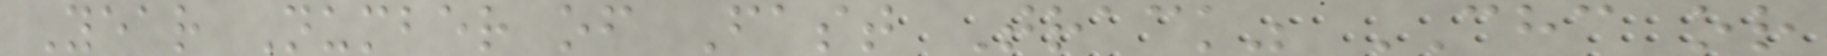Year Number of Fast Track" CHC or
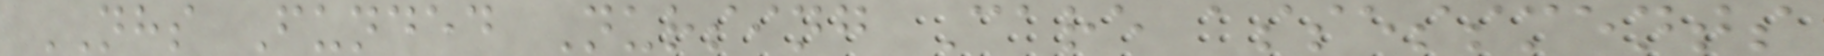NHS Funded Nursing Care assessments
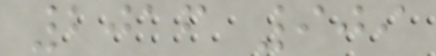2016 909
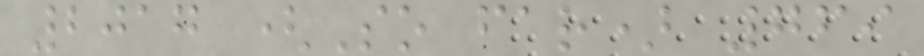2017 (So far) 769
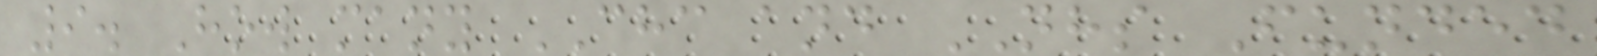9. How many CHC and NHS Funded
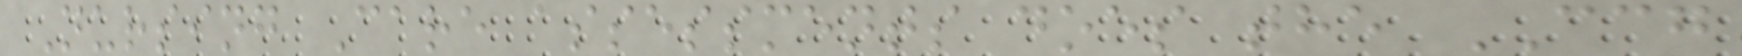Nursing Care assessments does the CCG
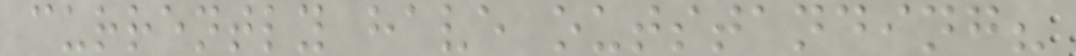currently have outstanding?
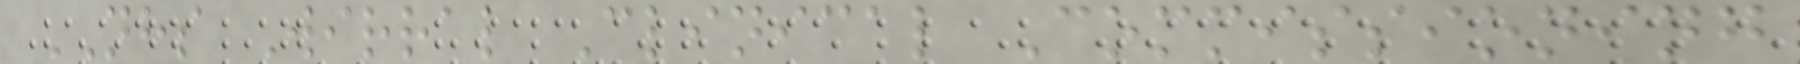NHS Wirral Clinical Commissioning
